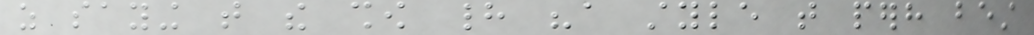as saying that the show had "a style that perhaps best
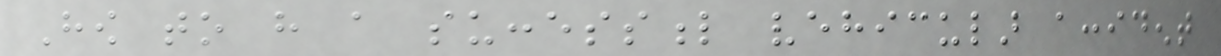How to have a successful vehicular accident
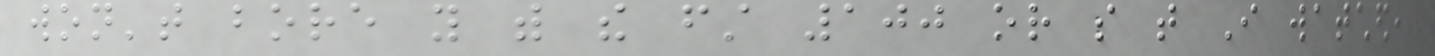won't bore you with the first 100 or so that I watched,
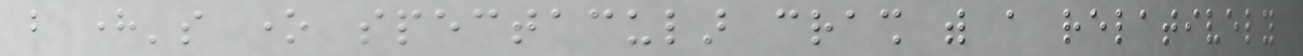but here's one spectacular crash with a relatively
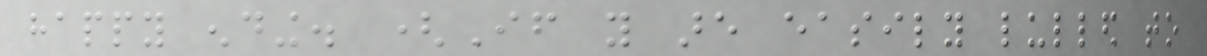happy ending. (If you are easily lulled to
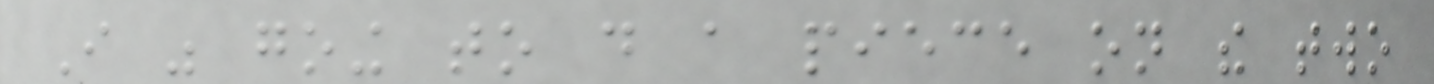I was going to do a piece on the two
